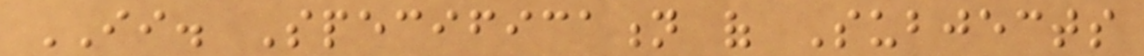II. Specification of Subjects
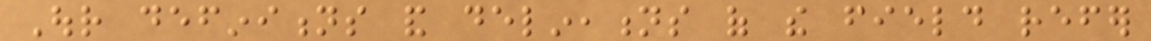Our definitions and delineations of the field refer
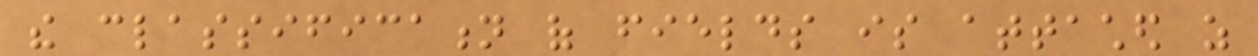the classification of fields is attached as
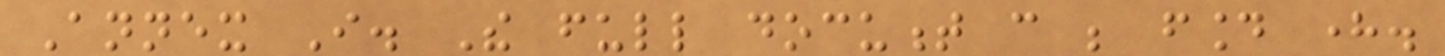Annex I. The full document can be found here.
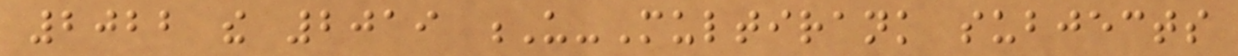2022 the 2019 U-Multirank subjects
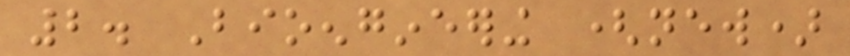2. Bioengineering (new)
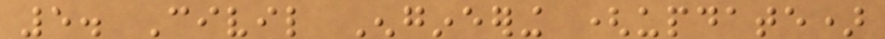5. Civil Engineering (update)
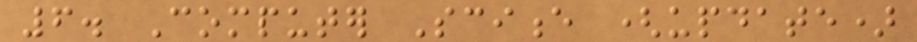6. Computer Science (update)
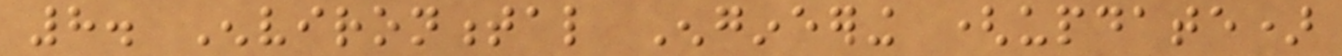8. Environmental Engineering (update)
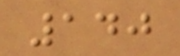140
